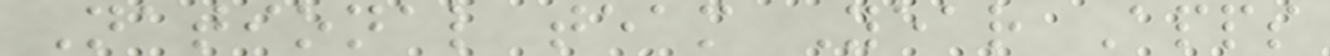National team Year Apps
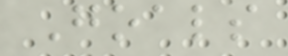Goals
